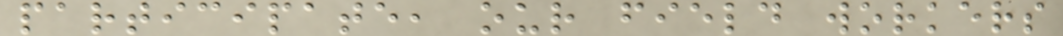participate, our field workers
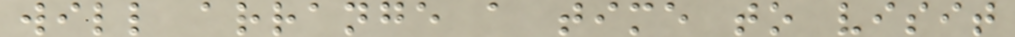will arrange a time to visit
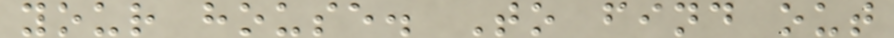your house. To find out
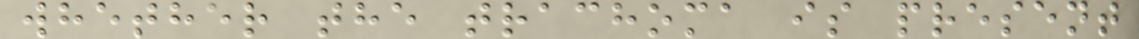whether the trachoma is present
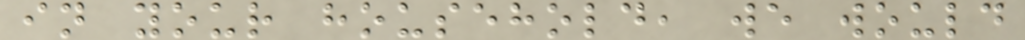in your household, we would
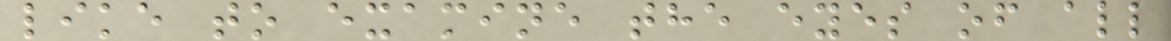like to examine the eyes of all
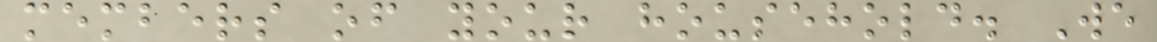members of your household. We
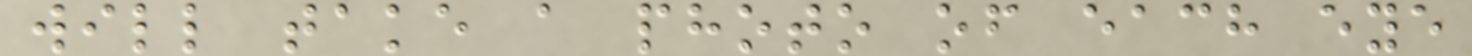will take a photo of each eye
